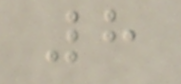8
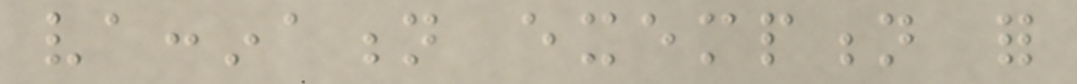vaccination exemption for
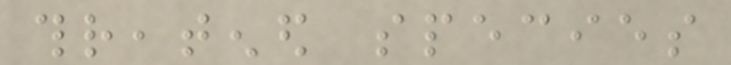threatened species
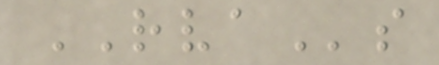RVAs
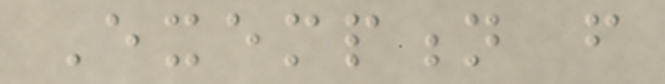Exemption from
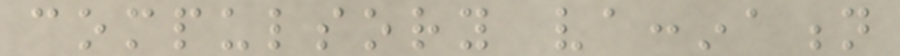compulsory vaccination
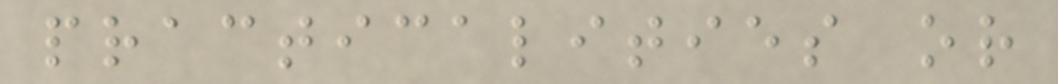practicalities or
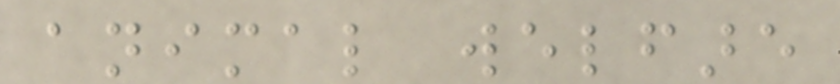animal welfare
